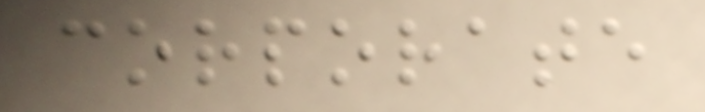corporate
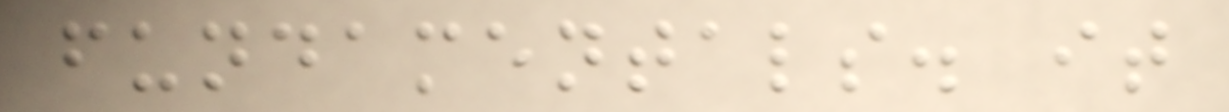fundamentals. it
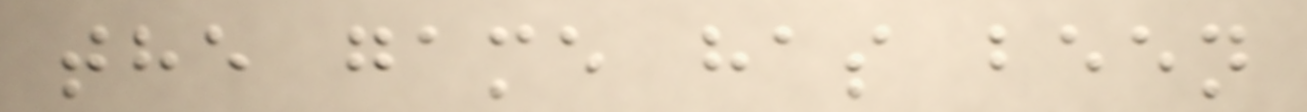the game has been
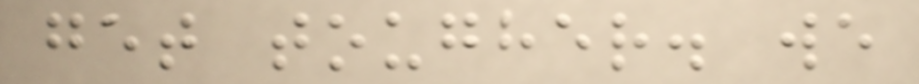get tougher. we
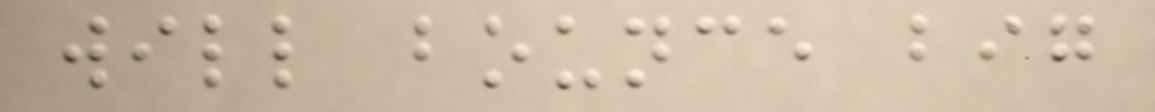will bounce big
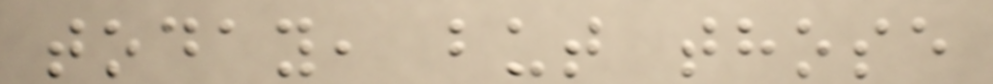today, but those
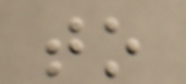to
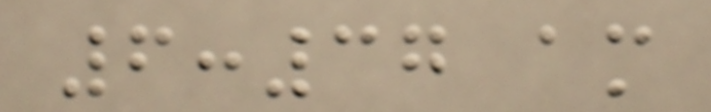6:37 am
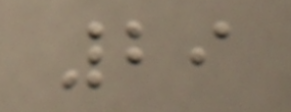29
